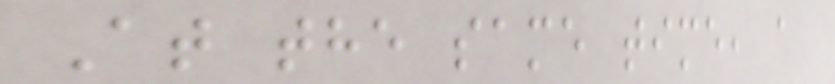At the same time, a
